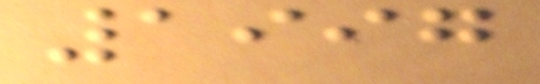1997
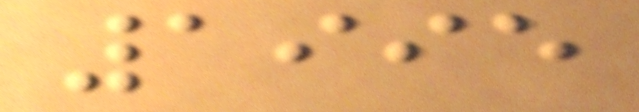1995
